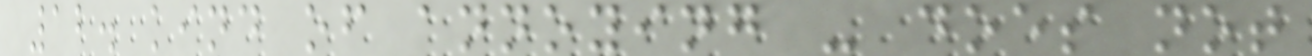12. kind of annoying - does not
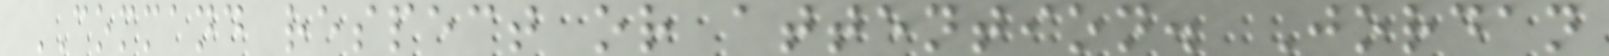COMMAND respect or attention. Jordan
